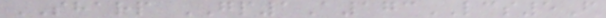SHARP GP1A173LCS5F
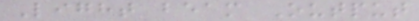Light beam Output
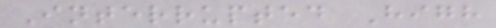Interrupted High
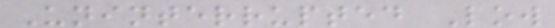Uninterrupted Low
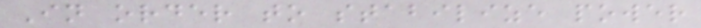In order to stabilize power
